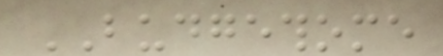BUDGETHOME
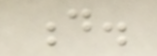d.
